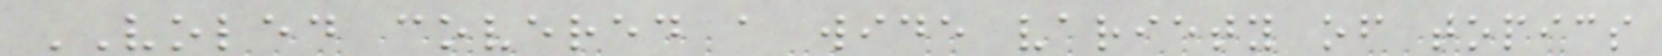VOLED covered a wide variety of topics
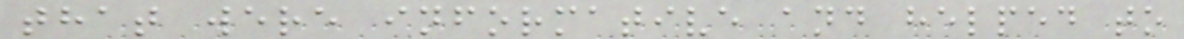that were informative and helped to
